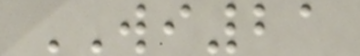WI21
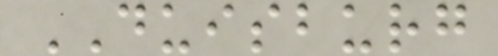DUISBURG
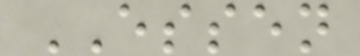ESSEN
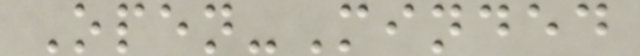Open-Minded
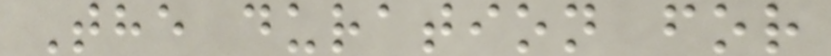The duration for
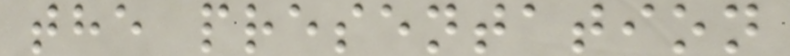the presentation
